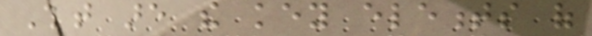What are the key elements of
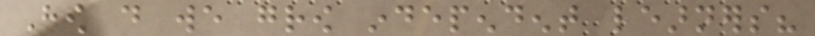How do we grow independent learners?
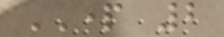PART 2
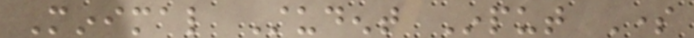Minimal Student Input Some
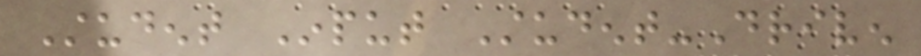Student Input Student-Driven
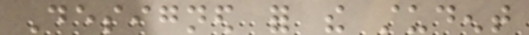Designed for the student
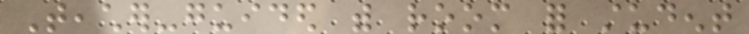Teacher-guided with room for student
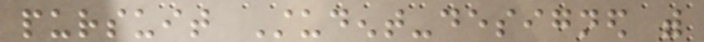pursuit Student-designed with
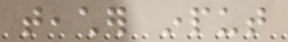teacher input
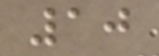10
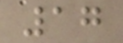17
